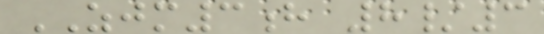ZJM3h 8/3
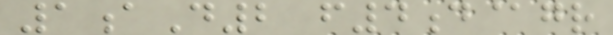1aD2 f4d@gr
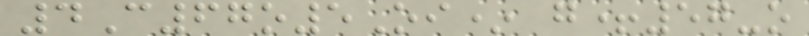4C67o5Oi* g+57-o
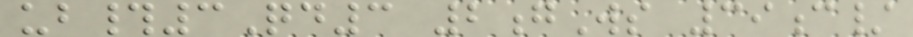ub#3Qd3 2gWs 39c/
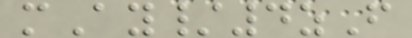mAy/4zF
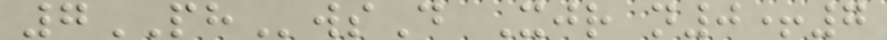7PHwsD Xjr n0+7
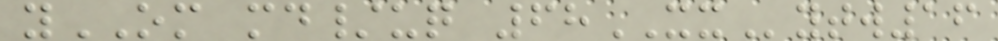yOM md/uq 68XXytw16
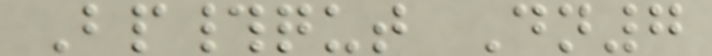Bp#qut Dn7
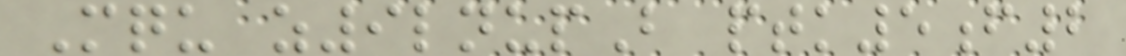Mqu z9lnupB ptk5f2
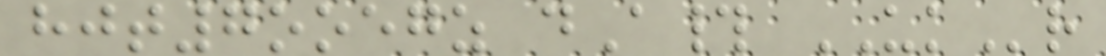hjt7ooegz dA# UKr
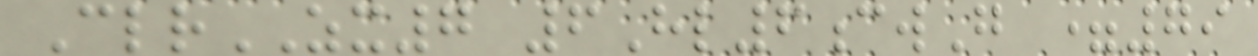ClrZX7 6Hl6cwG =79
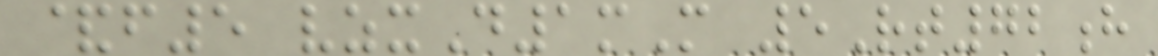&f5 vzxD1mM 5Rt72h
